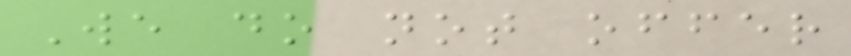We do not offer
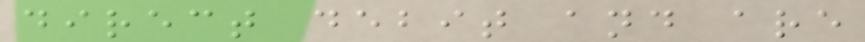direct debit and are
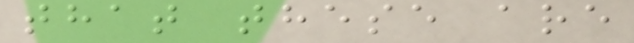that these are
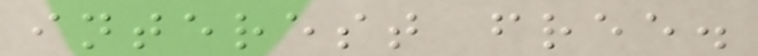interest free.
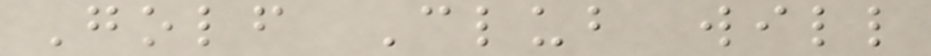Golf Club will
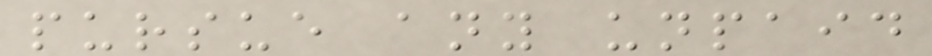pursue any unpaid
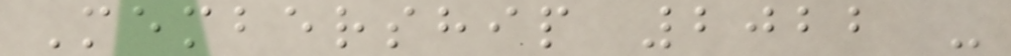Membership 2022 -
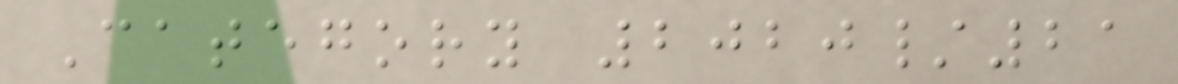Category 2020/21
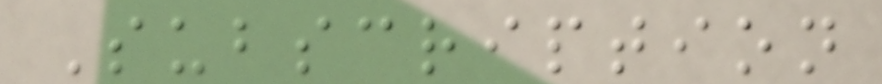Subscription
